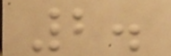2.
